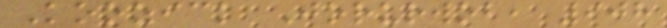Koozick Jorurwob, 908
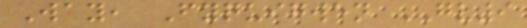Way, Fyquigwen GV9
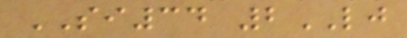SI34 2LJ
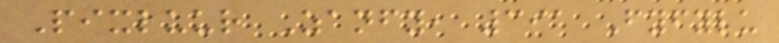Pixluur Zanfy, 391 Fyfylu
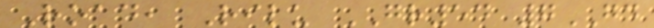Road, Rilu GR54 7GD
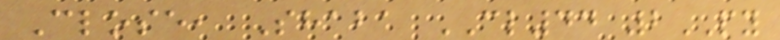Close, Shaba CL44 2PY
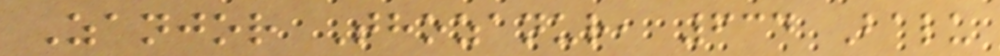Zanjor Thozanur, 634 Balu
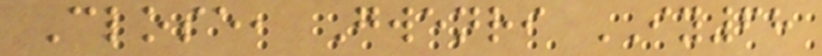Close, Gwenri IY68
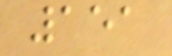151
